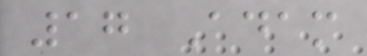17 Adam
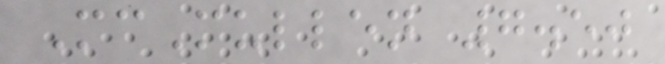McMullen 7.50
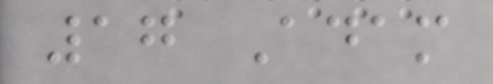17 Adam
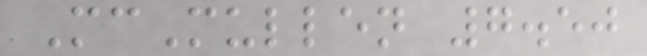McMullen 7.50
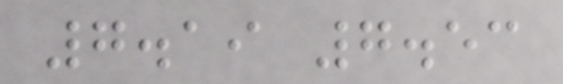7.19 7.53
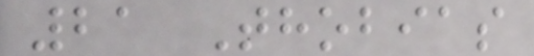21 Thobias
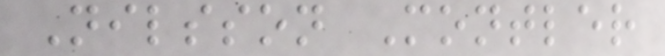Nilsson Montler
